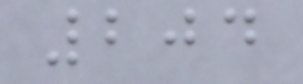204
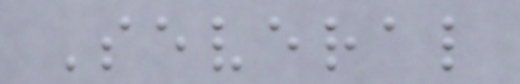Several
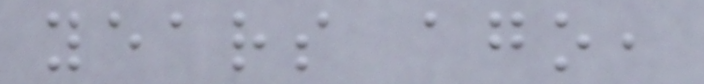years ago,
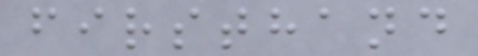firsthand
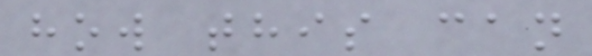how this can
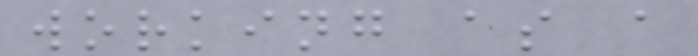working as a
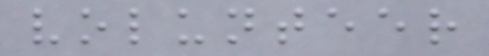volunteer
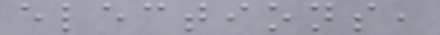elections,
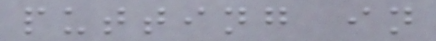putting in
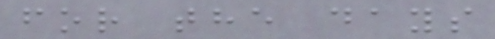for the days
